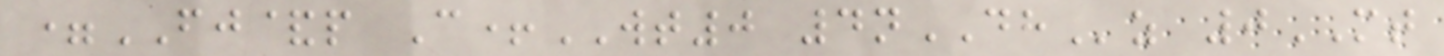=FJ&p C+WT0 4nDHz 0MT
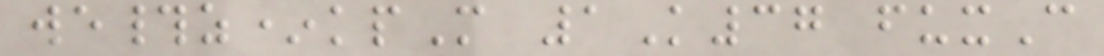we#z*kpM 1K37 fuxC
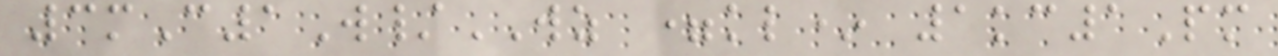3mC1W/WZ =kl* 1kc1Pm
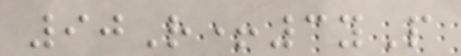90R+3yP
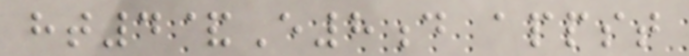ht4&E8d appst
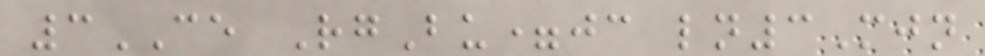3CE RgBu=jc ln3Mjn
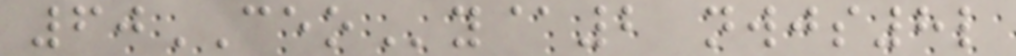60CEOy@2 nwjs8l
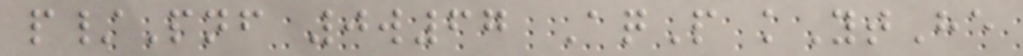p/Pnf 0w67 AqP kYtHe
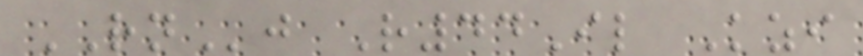RNj R44Il Kzi
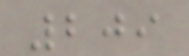209
